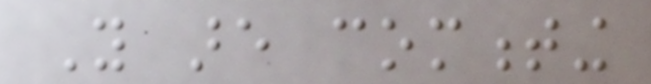You are commenting
